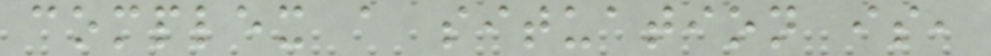complex a situation is,
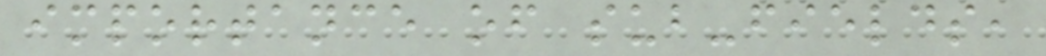importance of sub-fields,
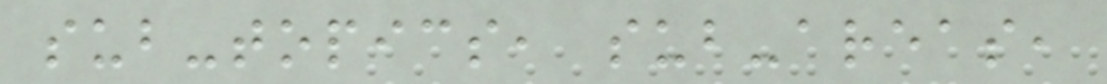sub-topics, sub-areas,
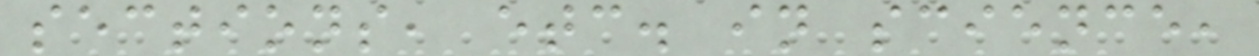sections, etc. in science,
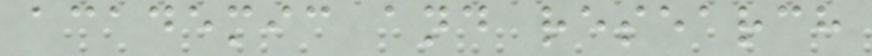academic and research
